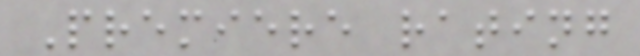Premiere rating
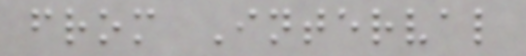from Interval
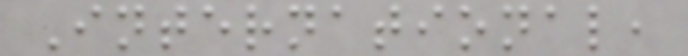International,
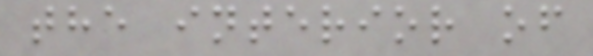the interior of
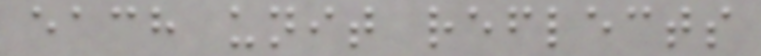each unit reflects
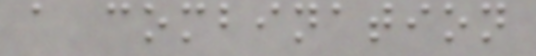a combination
